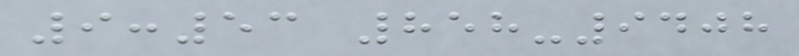9:53 858-9408
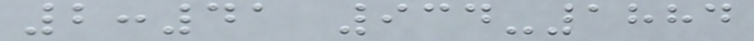2:41 934-1884
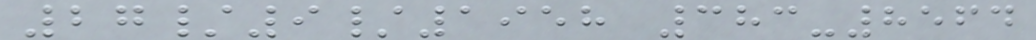27/9/1958 383-8564
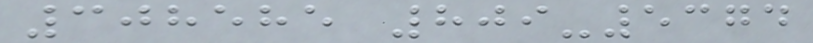308585 809-5374
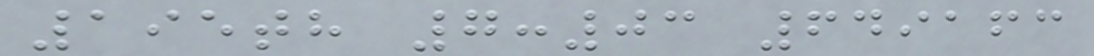195th 7:03 649163
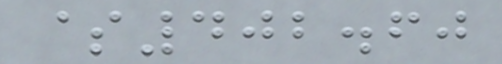$402.60
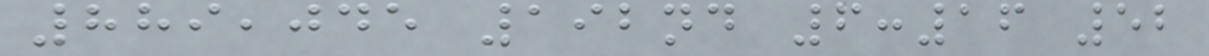889,045 192nd 6:16 52
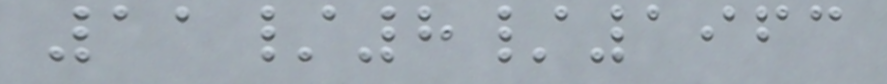11/8/1963
